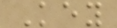Key
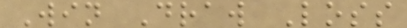Win Draw Loss
